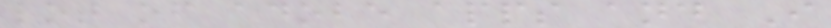lot of adobe apps and I
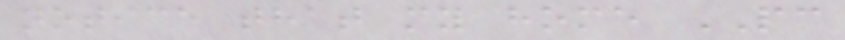notice that my home PC
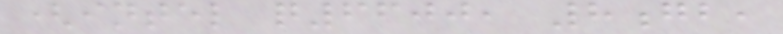(intel q6600, 8gb,
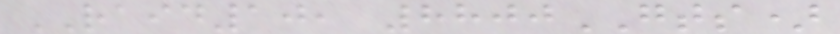RAID10, 8800GTS)
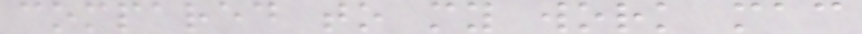compared to my work mac
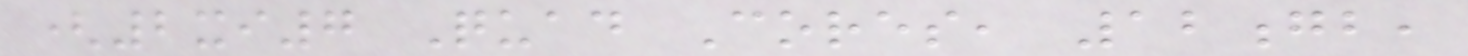(2xi7 Quad Cores, 12gb,
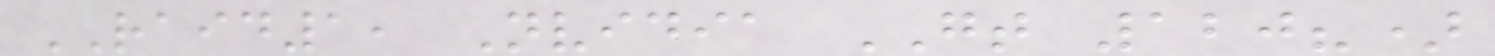RAID1, Nvidia GT 120?)
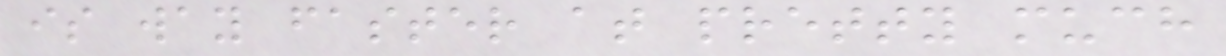is way faster at pretty much
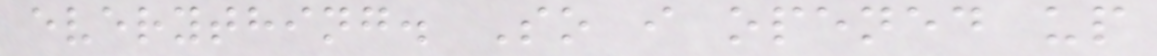everything. So i opened up
